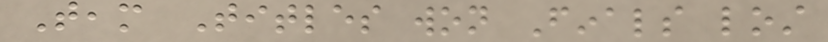Team Titles won Finals lost
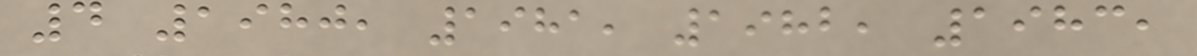4 1980, 1981, 1982, 1983,
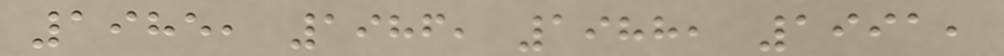1985, 1986, 1988, 1991,
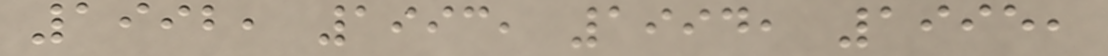1992, 1993, 1994, 1995,
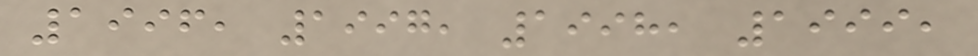1996, 1997, 1998, 1999,
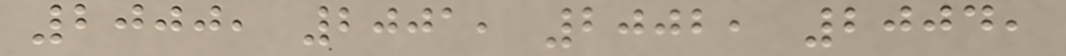2000, 2001, 2002, 2004,
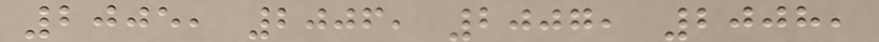2005, 2006, 2007, 2008,
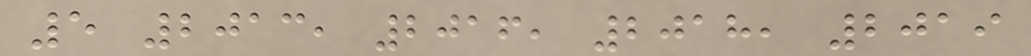5 2013, 2016, 2018, 2019
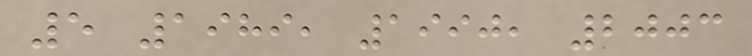5 1989, 1990, 2003
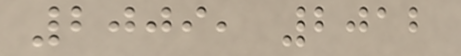2009, 2012
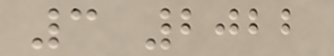3 2022
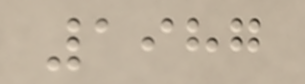1987
